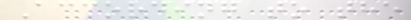According to the
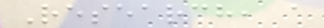Research, a
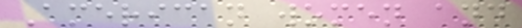American women and
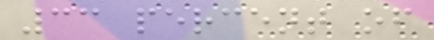33 percent of
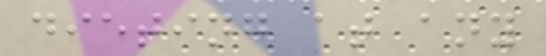dieting at any
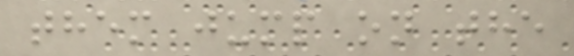them jump on the
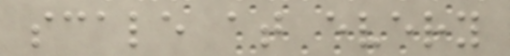scale at every
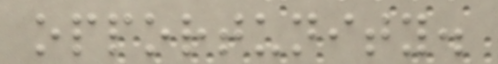opportunity.
